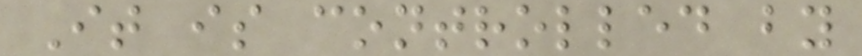It is controlled by
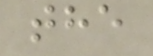the
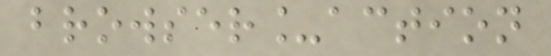browser_action
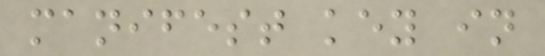manifest key in
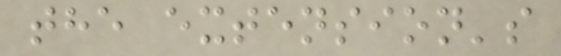the extension's
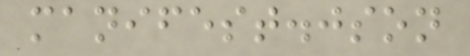manifest.json
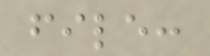file:
